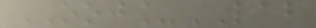OOJ_LAB
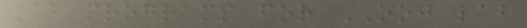lab programs for OOJ lab
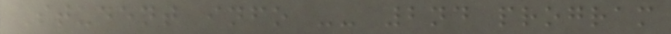Student info -- 2nd program
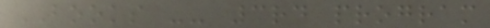BOOKS -- 3rd program
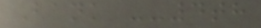Bank --4th
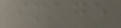image
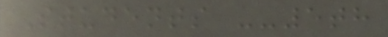Students --5th
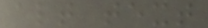alt text
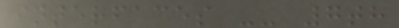interfaces -- 7th
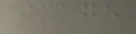image
